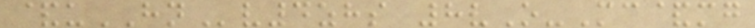&uHNv4zhs 8vO-Mc&mg
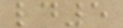ld5
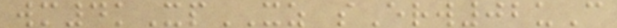wm4kXpXZ sErw02uC
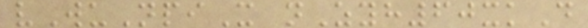vWuNpiX nZyh60xkD
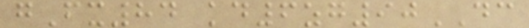gFx84 kd6zg90DC
